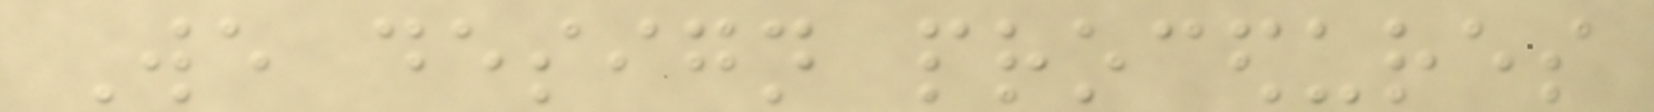We design procedures
